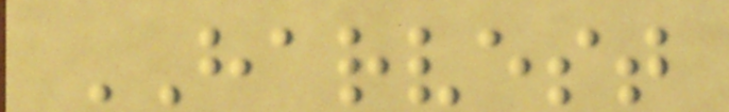HARVEST
